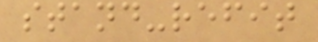stand-refit
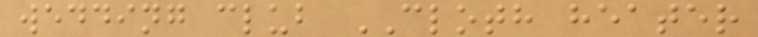wedding club CLOTH heater
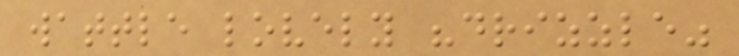wattle lovely "drizzle"
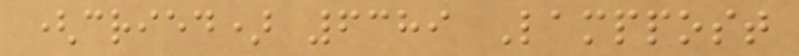(cried) 6389 Lamppost
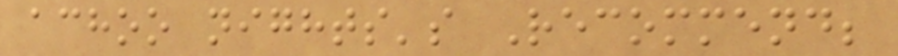achoo nights's Recommend;
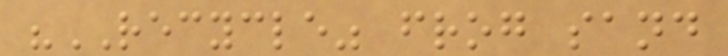"RECYCLE" frog sand
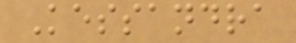Kessandra
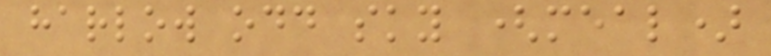harlow odd sky (meal)
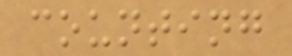counting
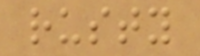rusty
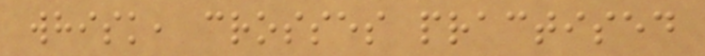whisk, crosses practised
